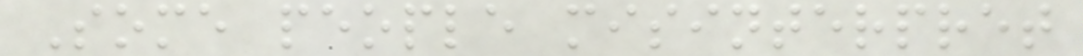Some people misinterpret
